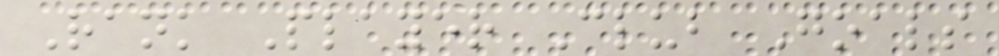Rank Player Club Goals
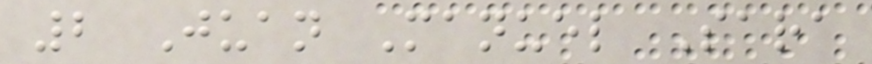2 Juan Manuel Sara
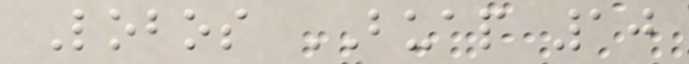Lobos BUAP 10
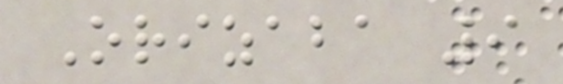Orizaba 9
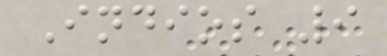Indios 9
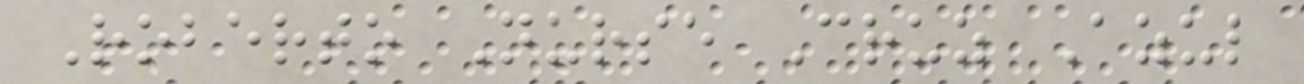Roberto Nurse Cruz Azul
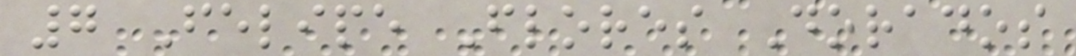7 Felipe Flores Dorados
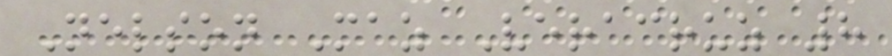Nelson Maz Veracruz 8
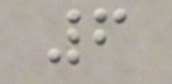6
